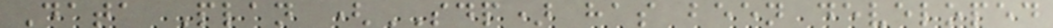Data Plan (SDP) has been developed
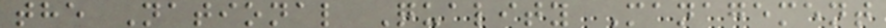the National Quality Management
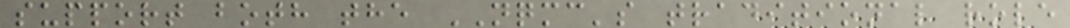support both the NQMC's traditional role
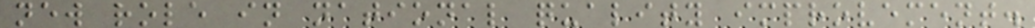new role in national quality improvement.
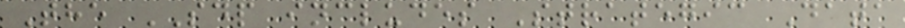The SDP includes Strategic Data
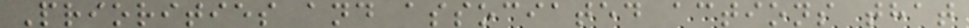Priorities and associated actions that
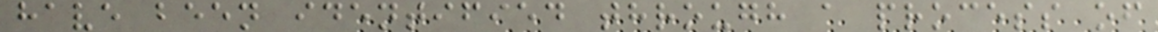have been identified through a process of
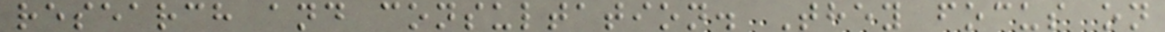research and consultation. They focus on
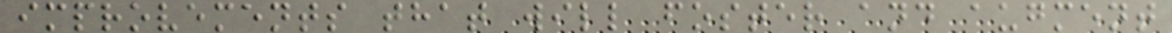improvements that will foster and augment
